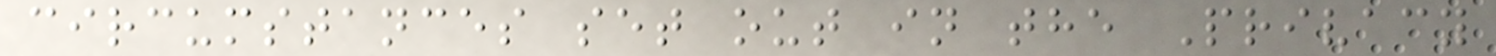circumstances set out in the Privacy
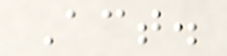Act.
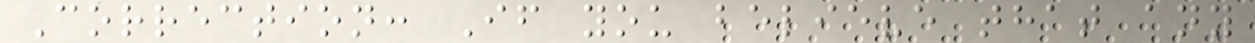Correction: If you believe that any
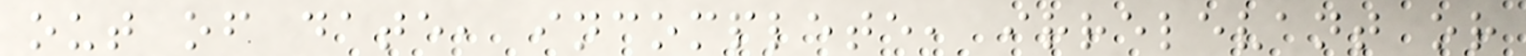out of date, incomplete, irrelevant or
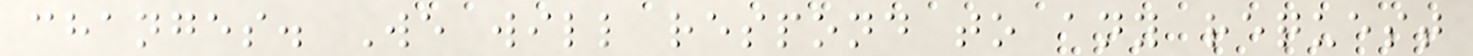changes. We will respond to any request
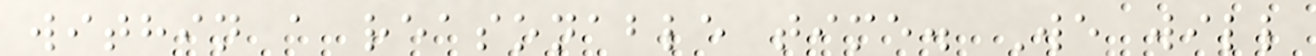within a reasonable time. We will
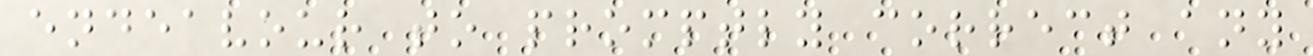endeavour to promptly correct any
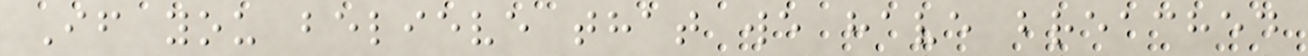If you believe that we have breached
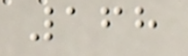168
